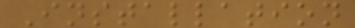Installation
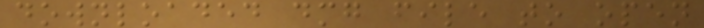downloaded dmg file to open
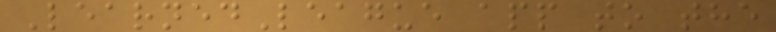LearnedLeague app to the
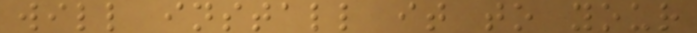will install it to your
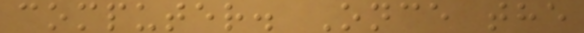computer. Once the
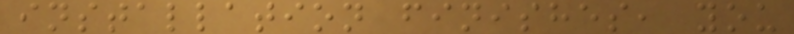installation finishes, you
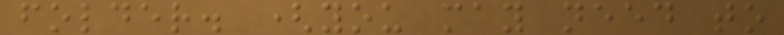folder. (you may need to
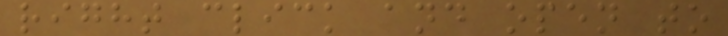right click and open to
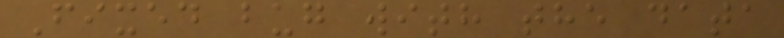Fixed bug with the data
